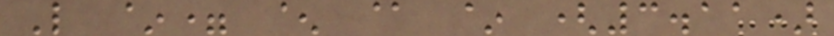L ~= ^ @ ~ (3.11)
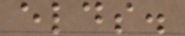elds.
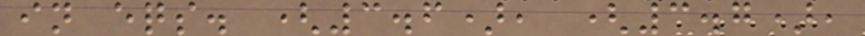in eqs. (3.6), (3.7),
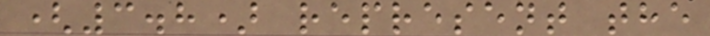(3.8) represent the
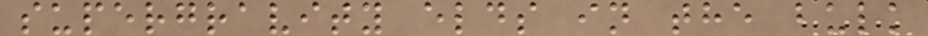supergravity elds in the bulk
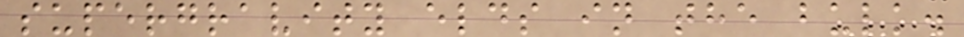supergravity elds in the bulk.
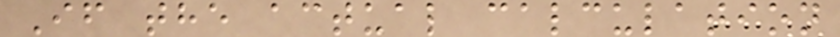If the actual calculation
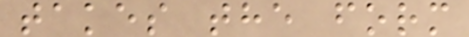takes the form
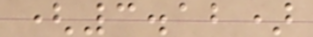(3.12)
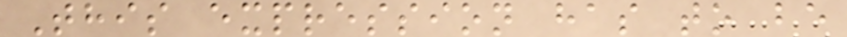This expression has to be
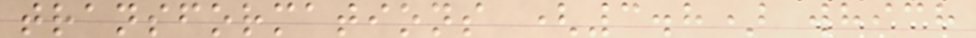transformations (3.8) which
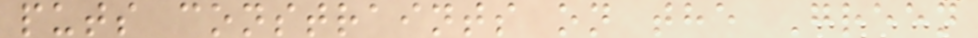puts constraints on the Green
